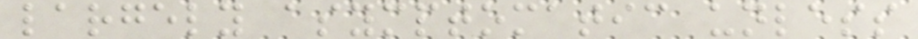largely asymptomatic unless
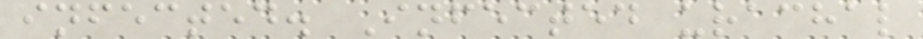infected. Infected urachal
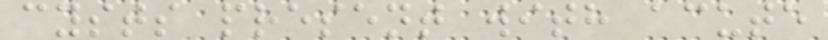cysts present with acute
